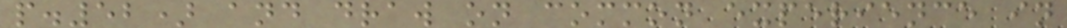p.52) and draw on common experience in
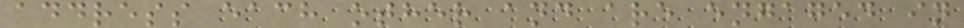address each other and are engaged in
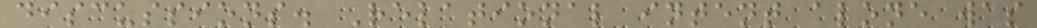discussions. Relational intent alone was
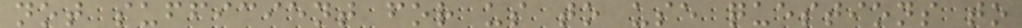not sufficient for us to use questions to
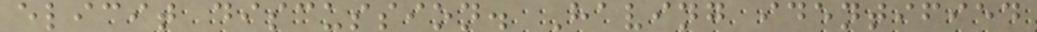elicit discussion. Having identified
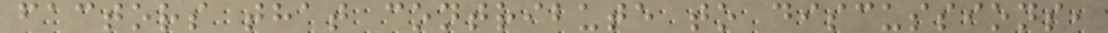factors that contribute to discussions,
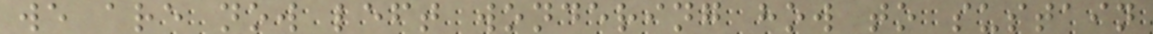we are now left wondering how to sustain
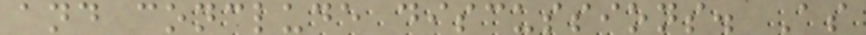and conclude discussions. As
